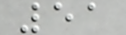51
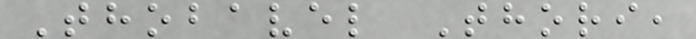Thobavel Thori,
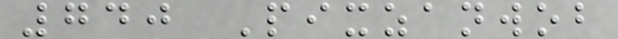740 Pixzanwob
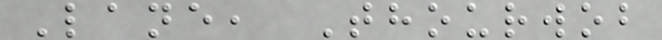Lane, Thourwob
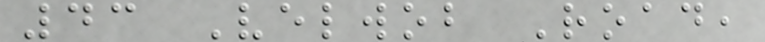43 Velwob Road,
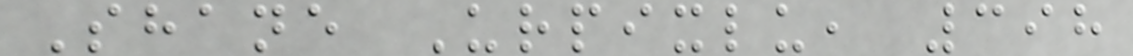Shane Urpixlu, 398
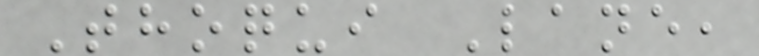Thoqui Lane,
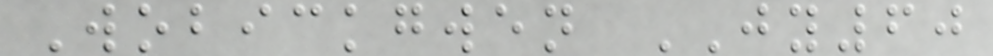Wobickgwen JY60
